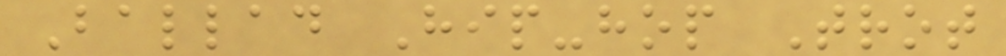Ballad Hip-hop Trot
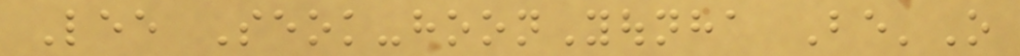Lee Seok-hoonYounha Be'O
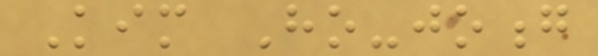Kim Ho-joong
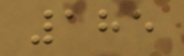185
